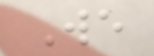We
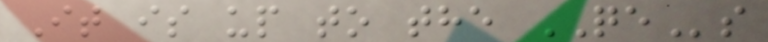It is up to the QEs
